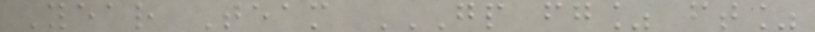Year Team GP FG% FT%
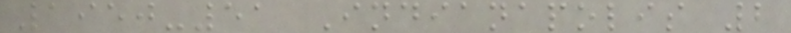1950-51 Indianapolis 2
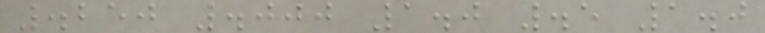.250 .000 1.0 .5 1.0
